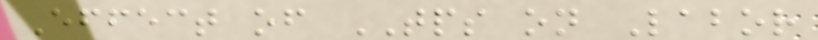Effect of TPS on Labor
